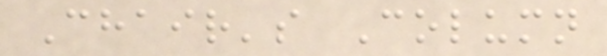Chair's Column
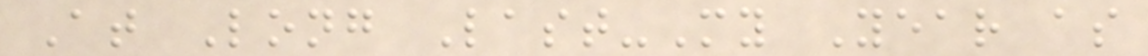At Long Last-My Year as
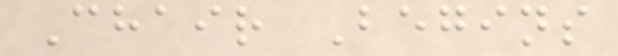Chair Begins
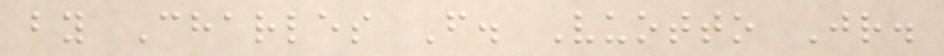by Charles F. Vuotto Jr.
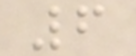6
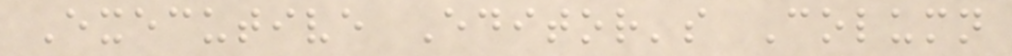Executive Editor's Column
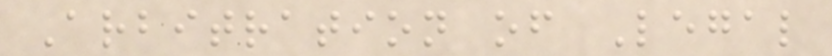Arbitration of Legal
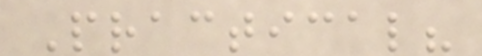Practical?
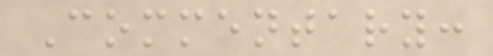Commentary:
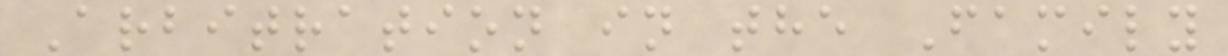Arbitration in the Family
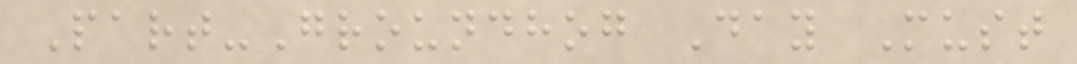Part-Groundhog Day Must
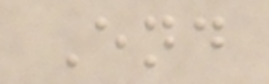End
